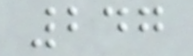247
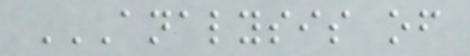ANALYSIS OF
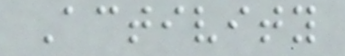Activity
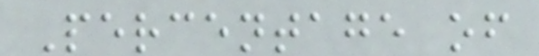Percentage of
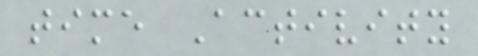time Activity
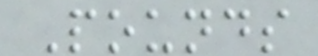Pounds
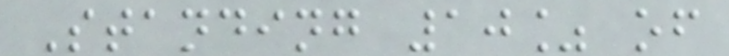Standing 10% of
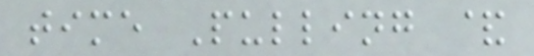time Pulling &
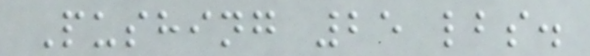Pushing 25 lbs.
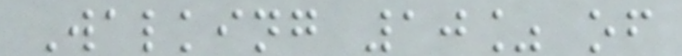Walking 10% of
